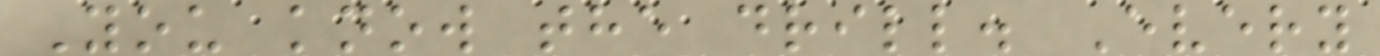You know the drill. Every
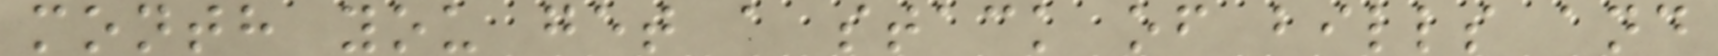month you get a stack of bills and
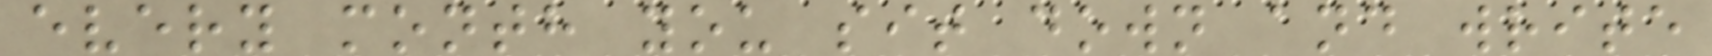every month you sit down and write
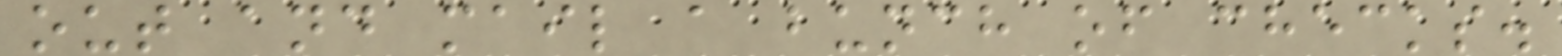out and mail a bunch of checks.
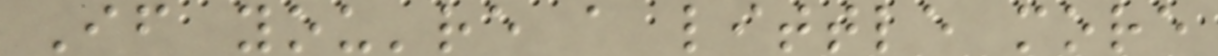If you're a little more
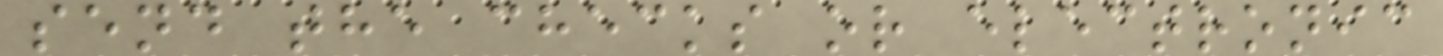send the checks or electronic
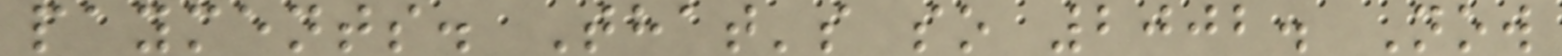payments. That's so 2002. Now
